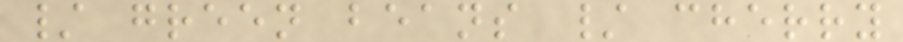/ green beans / cherry
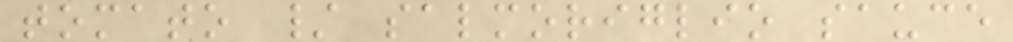tomato / salmoriglio sauce
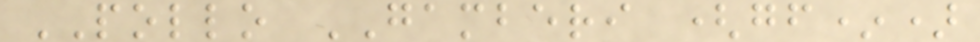POLLO GAMBERI (gf*)
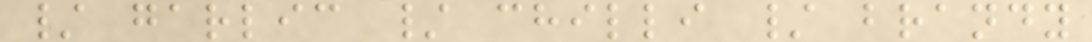/ garlic / chilli / brandy
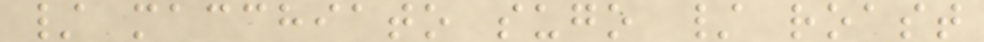/ macchiato sugo / roast
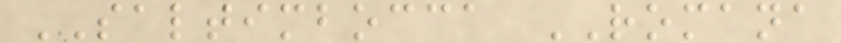SALTIMBOCCA ROMANA
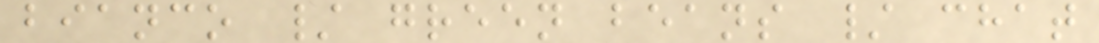bianco / green beans / chat
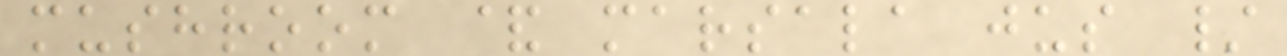mushroom & marsala jus /
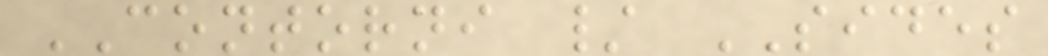CONTORNI / SIDES
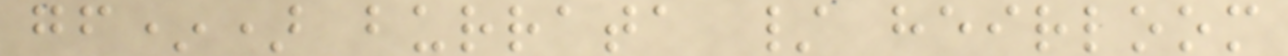gf*) burrata / heirloom
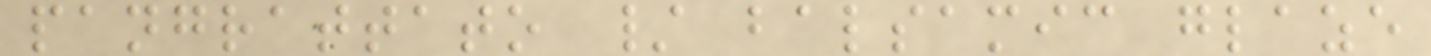pangrattato / balsamic glaze
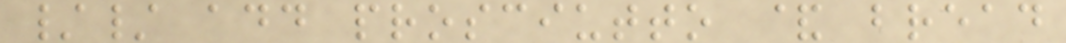// add prosciutto & bread
